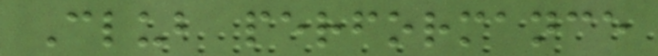Club performance
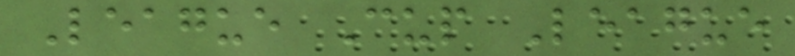League Cup League
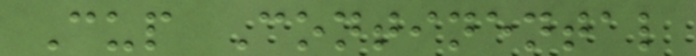Cup Continental
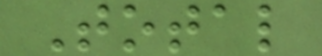Total
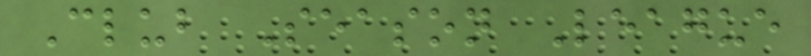Club Season League
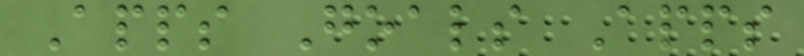Apps Goals Apps
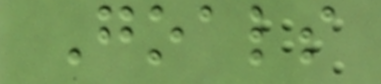Goals
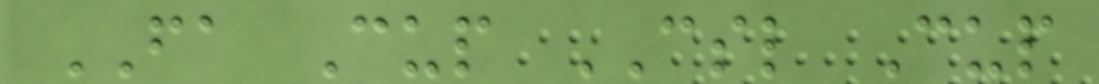FA Cup CSL Cup
